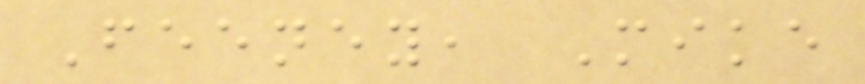Feeney, Mike
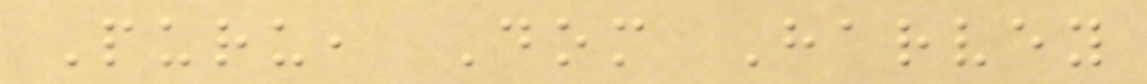Puru, Dom Harvey
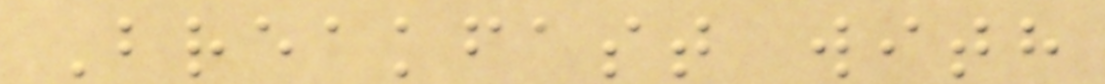Breakfast with
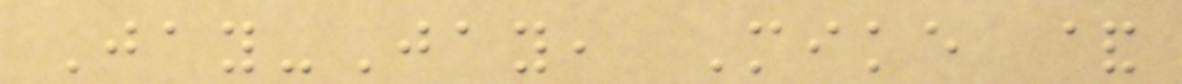Jay-Jay, Mike &
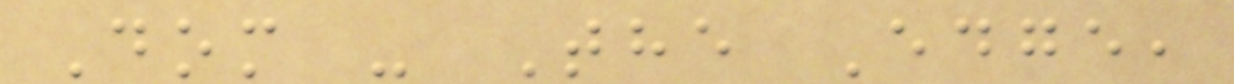Dom - The Edge,
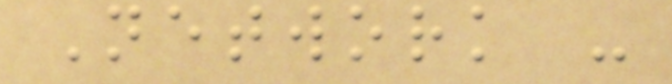Network -
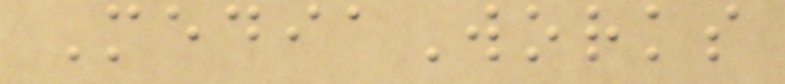MediaWorks
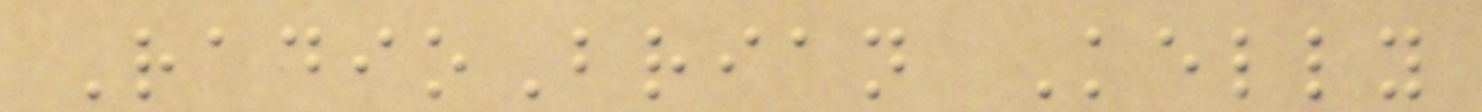RadioBrian Kelly
